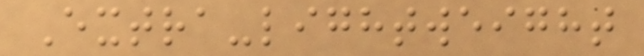Extra-lightweight
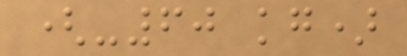(-60 kg)
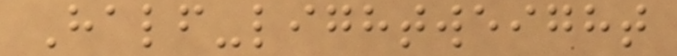Half-lightweight
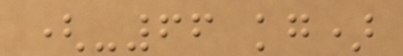(-66 kg)
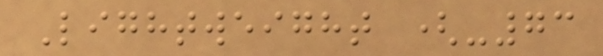Lightweight (-73
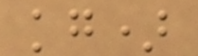kg)
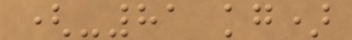(-81 kg)
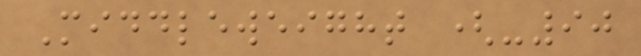Middleweight (-90
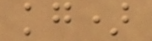kg)
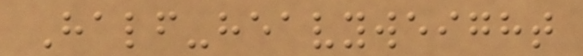Half-heavyweight
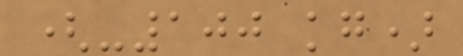(-100 kg)
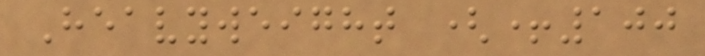Heavyweight (+100
